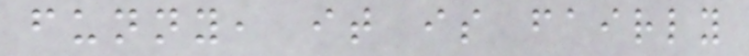funny, it is fairly
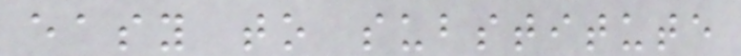easy to substitute
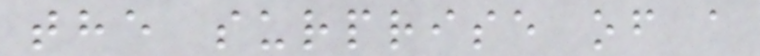the surprise of a
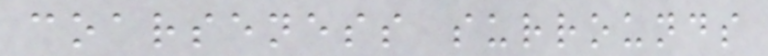coarseness surrounds
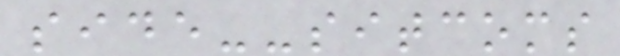side--sitcoms
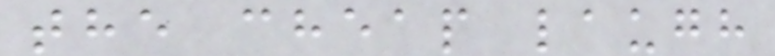the cheap laugh
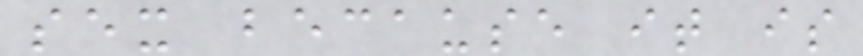sex because it is
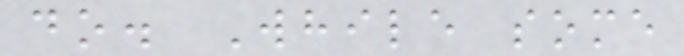do. While some
